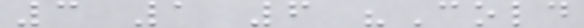3 1 6 "Cold
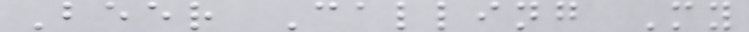Beer Calling My
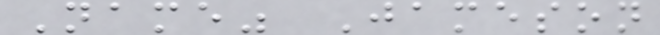Name" Jameson
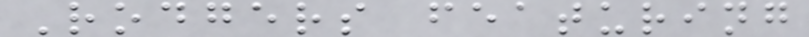Rodgers featuring
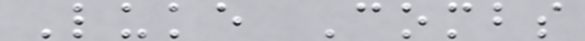Luke Combs
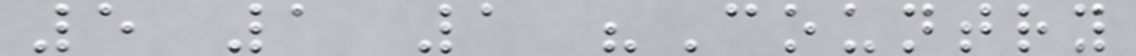5 1 1 "Country
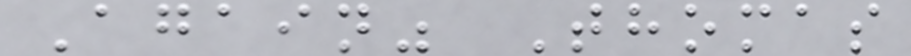Again" Thomas
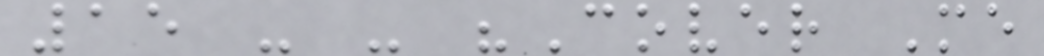15 - - "Cover Me
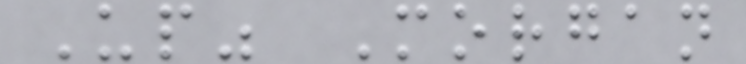Up" Morgan
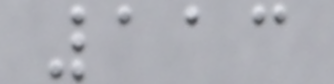113
